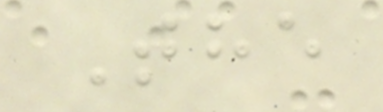The
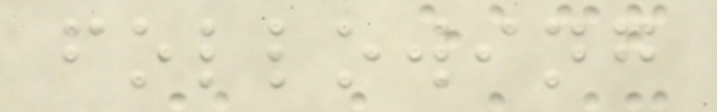following
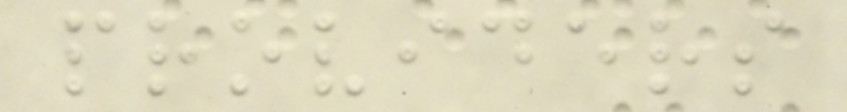providers
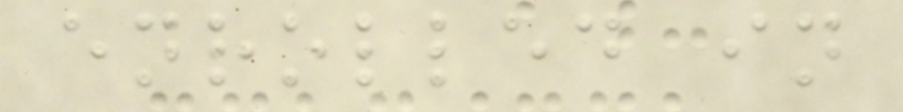enrolled in
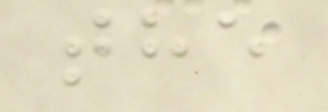the
